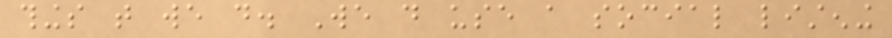things that we do. We do use a social listening
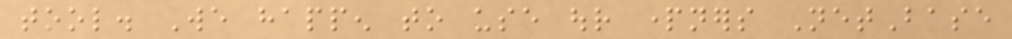tool. We happen to use our partners NetBase
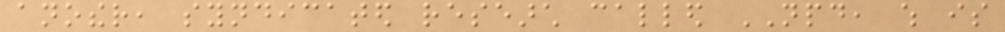another, syndicated research called NPD, which is
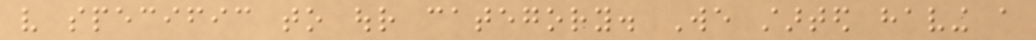very specific to our category. We started having a
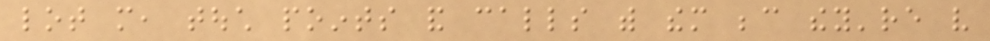lot more, touch points and calls with them because they're very
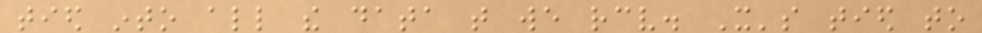tied into all the data that we receive. It's tied to
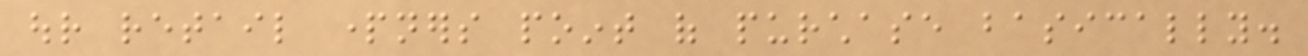our retail partners point of purchase basically.
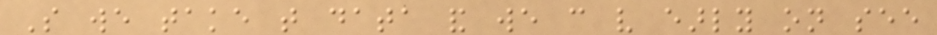So we take that data and we can very early on see
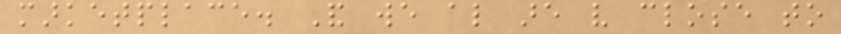marketplace. And we also are very close to
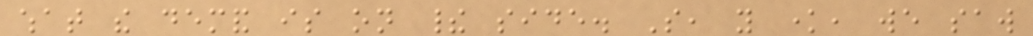what the demand is on their side. So, you know, we saw
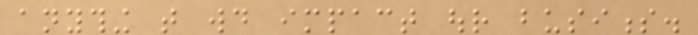anything that would impact our business.
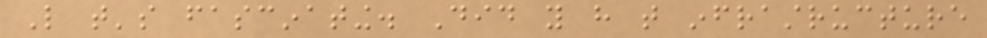Like that's fascinating. Did you have that infrastructure
